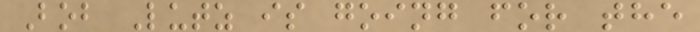Bob Lutz is going for the
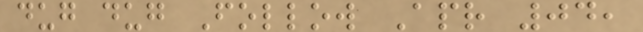dug dug Follow Apr 04,
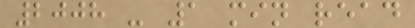2008 - 1 min read
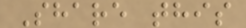Share this
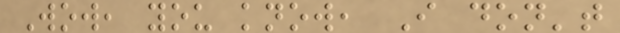Wow, you know, I don't
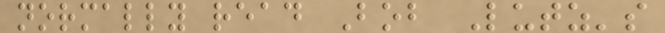normally read Bob Lutz's
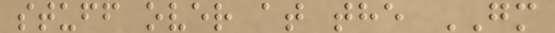stuff over at the GM
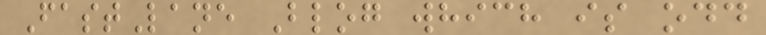FastLane Blog which is odd
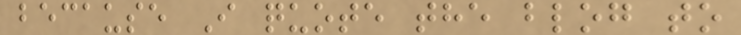because I quote the blog to
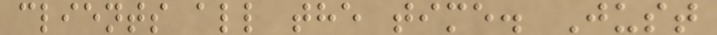clients all the time. Just
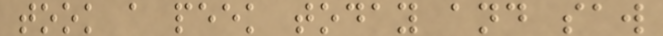took a peek today and saw
